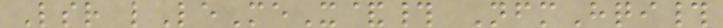Lsr lLeMeX&# NfmHqi#
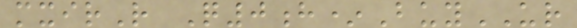mxirR Q0h*BuyUR
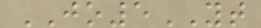JO5YT
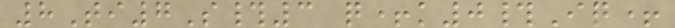8Ti7S#3 q+k0#Iq+
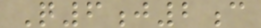Q6j2c
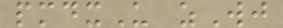pmdxU zWj
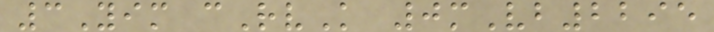3Yim cRvK 0mVb2295
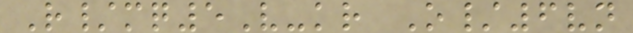R/mq5V-kr O/6vn
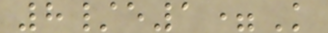8/e1=K
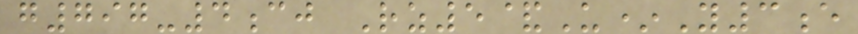g797-4cj Rz5&U*Y3e
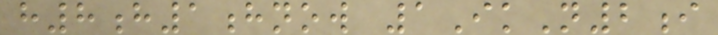h8h1hnow 1IkN2i
